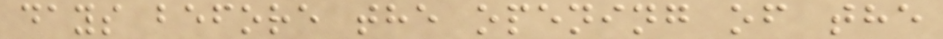days before the opening of the
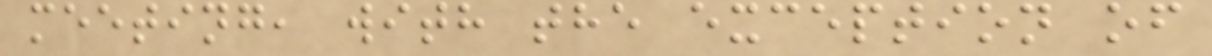meeting, with the exception of
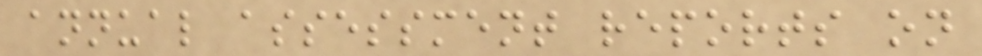annual assessment reports on
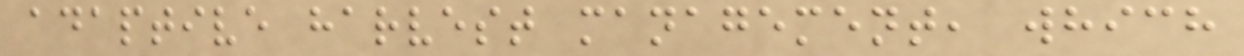adaptive harvest management, which
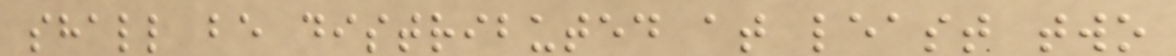shall be distributed at least two
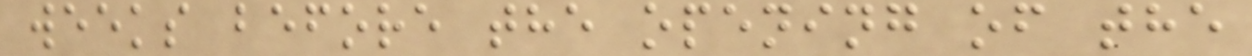weeks before the opening of the
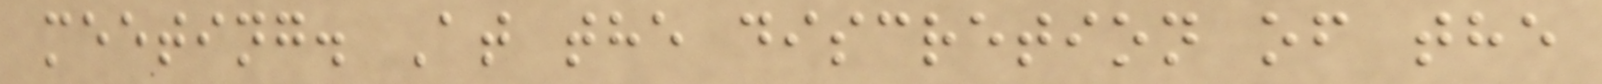meeting. At the discretion of the
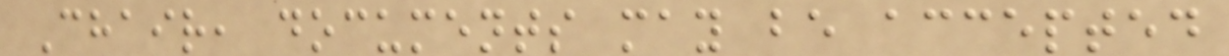Chair, documents may be accepted
